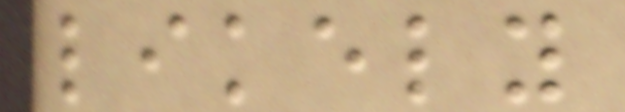likely
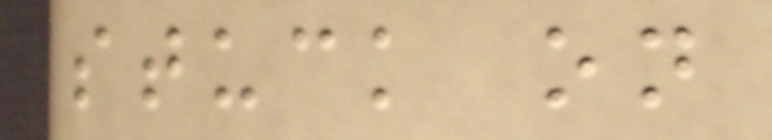stuck on
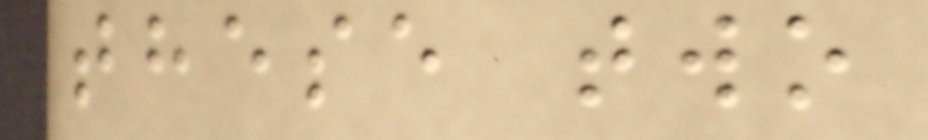these two
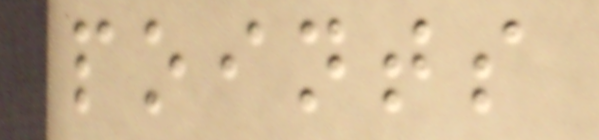points
